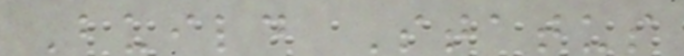Build Status
